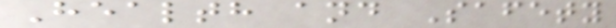Health and Safety
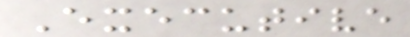Executive
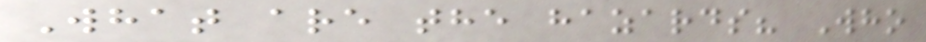What are the hazards? Who
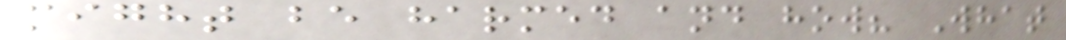might be harmed and how? What
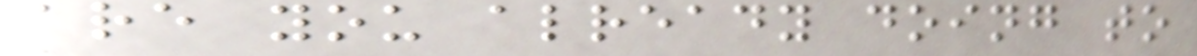are you already doing to
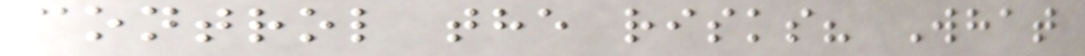control the risks? What
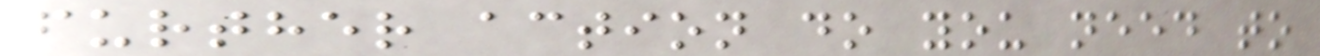further action do you need to
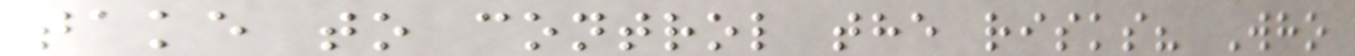take to control the risks? Who
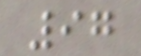97
